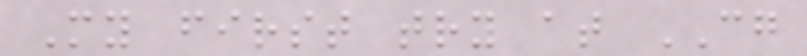My first try at CG
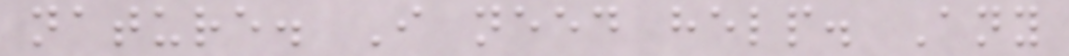nature. I need help. Any
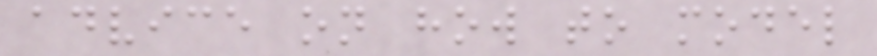advice on how to model
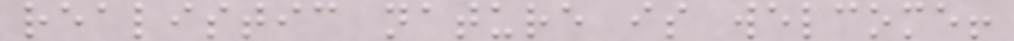realistic nature is welcome!
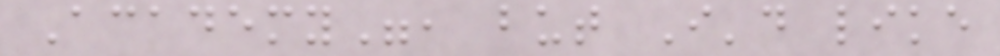Academy", but I'd like
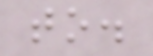to.
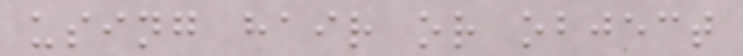using hair or object
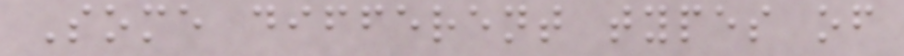Some different types of
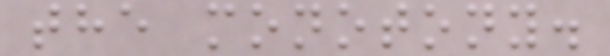the monotony.
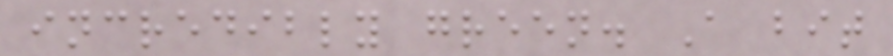incredibly green. A bit
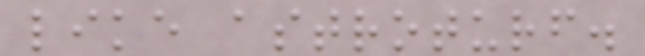like astroturf.
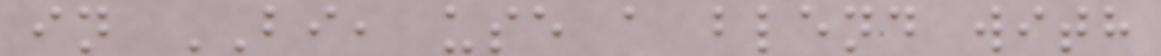in BI, use a blend with
